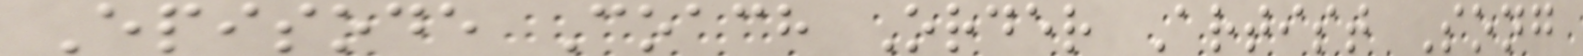Episode Coach Order Artist Song
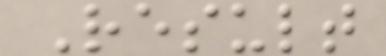Result
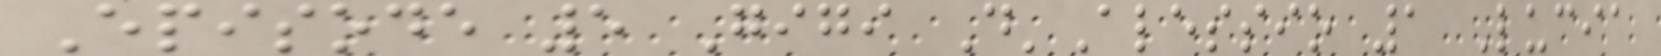Episode 5 Gigi D'Alessio 1 Lucia
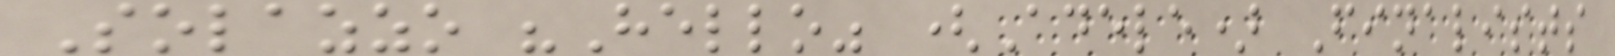Solazzo "Hello" (Adele) Finalists
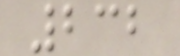232
